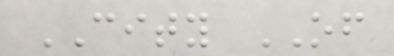CITY OF
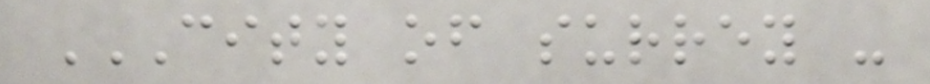CITY OF SURREY -
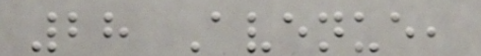28 Avenue,
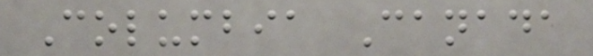Columbia Canada
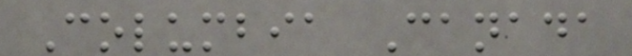Columbia Canada
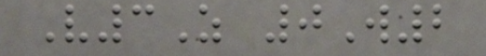V3Z 0W2
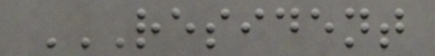RESIDENT
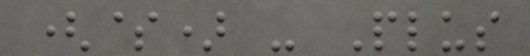($) - Plus
